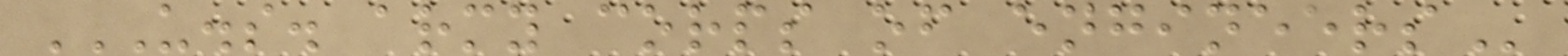U.S. ARMY CORPS OF ENGINEERS
